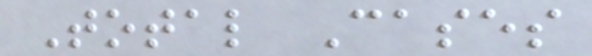Total Cases
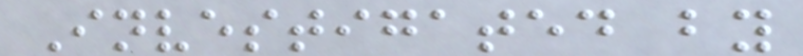Investigated by
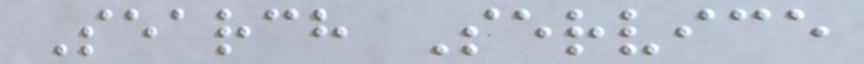Search Service
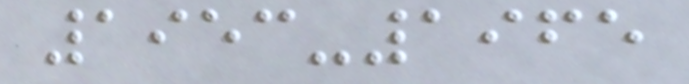1953-1965
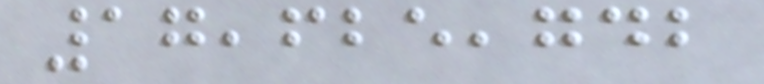17,625,742
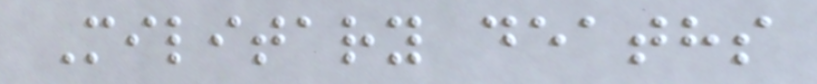Military deaths
